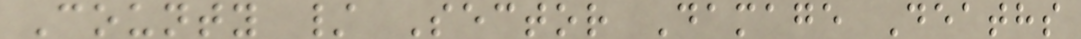County / Sector Damage Deaths
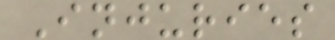Injuries
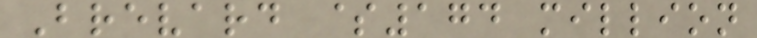Brevard $174 million
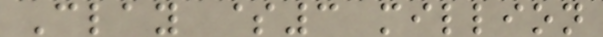Clay $3 million
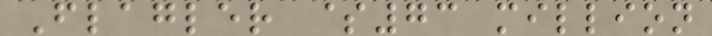Flagler $73 million
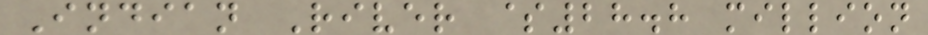Indian River $28.8 million
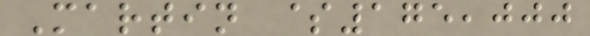Martin $175,000
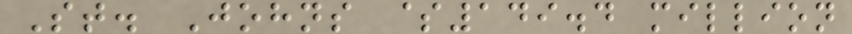St. Johns $149.4 million
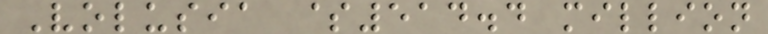Volusia $514.4 million
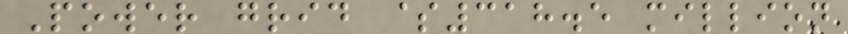Power grid $318.5 million
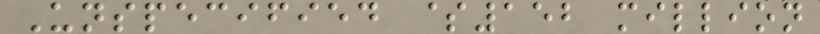Unspecified $152 million
